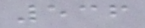536
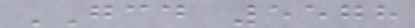GCD 5578
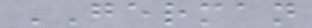GERMAN
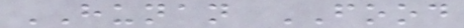HUNAN FOOD
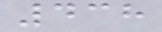438
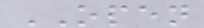OPEN
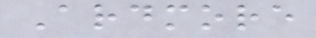Ardmore
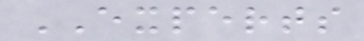EXPERTS
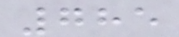785
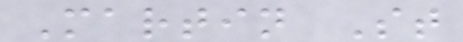Martin St
